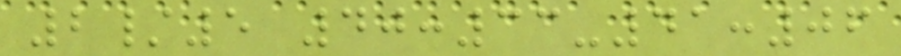2/5 40:33-41:06
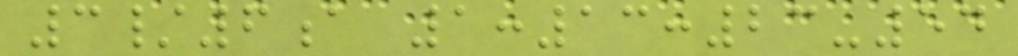3/6a 1:13:23-54
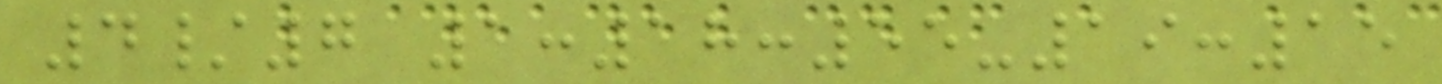4/7 1:18:55-19:15
